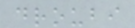droubi
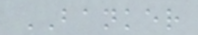BANKER
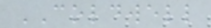COLDWELL
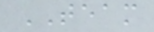TEAM
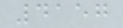4157
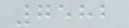7582
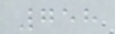758
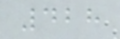428
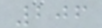206
